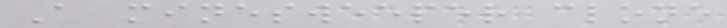A minesweeper clone
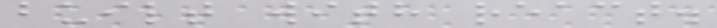built with react.
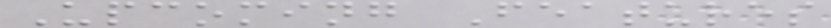Upcoming Features
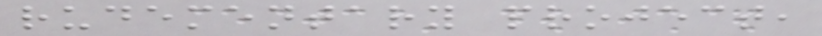rudementary project,
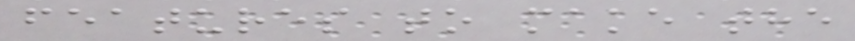features to make the
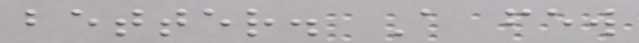better. A few
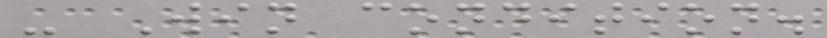- Win condition.
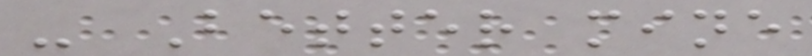- Better mine
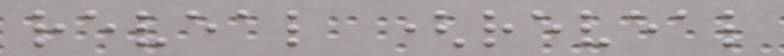reveal (reveal
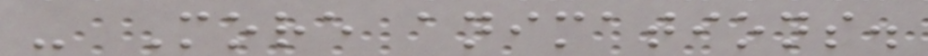- More animations.
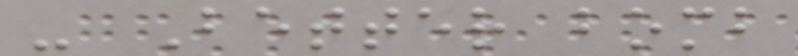- Better bomb
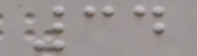34
